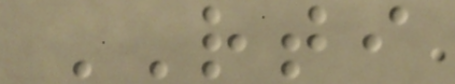RTI
